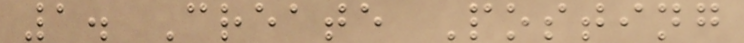1. Create Posting
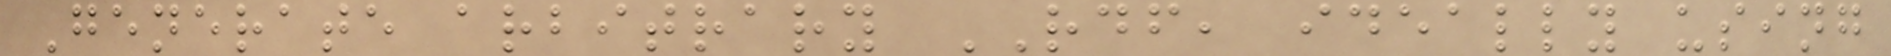Generate arbitrary RDF, ideally using
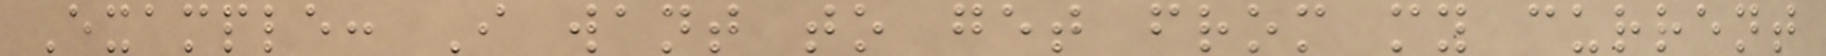Example: I want to get from my current
